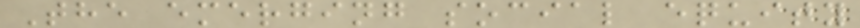The emerging social equity
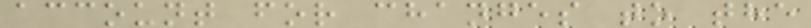account for changes to the
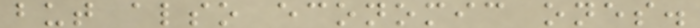but also economic ones.
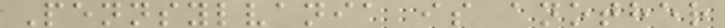Pennsylvania is another
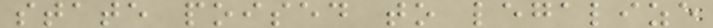state poised to legalize
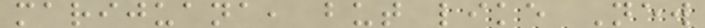marijuana, but like New
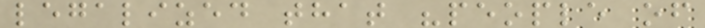legalized that "people of
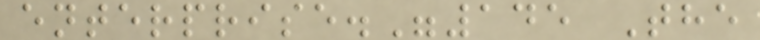enterprise."145 The
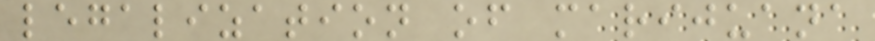legalization of marijuana
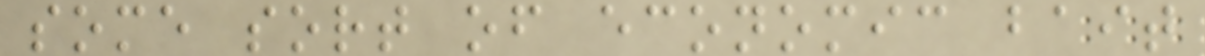some sort of economic bait
